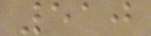510
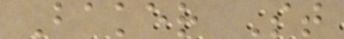Baker St
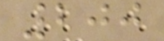200
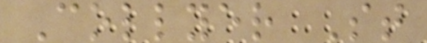Collyer St
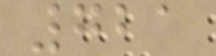721
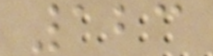123
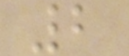2
